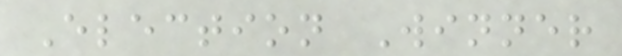Election Winner
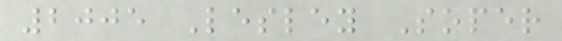2005 Lesley Soper
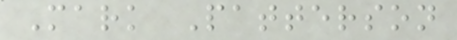Mark Patterson
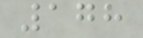178
